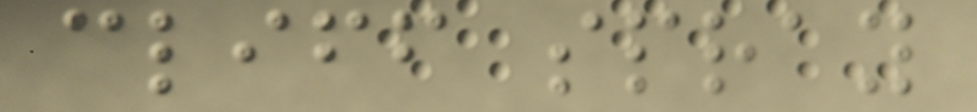cliff spray
